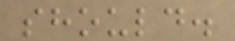should.
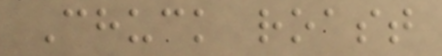Chuck roast
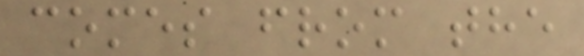comes from the
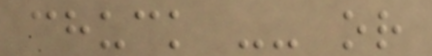chuck -- or
